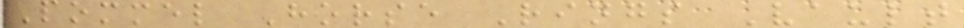Pommel Horse Rings Vault
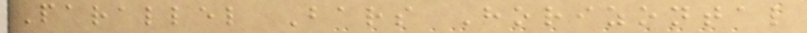Parallel Bars Horizontal
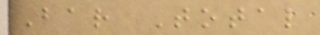Bar Total
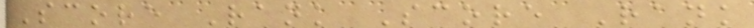Score Rank Score Rank
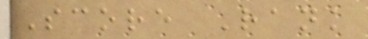Score Rank
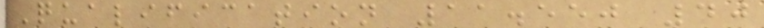Qualification 11.550 40
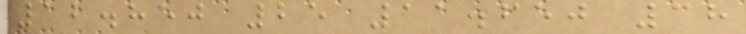12.850 25 11.650 38
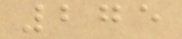275
